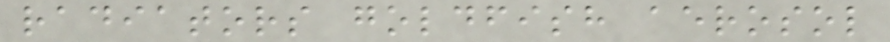radiators goldfish aerosol
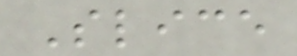Slice
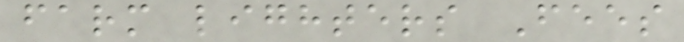farm lighters Fees
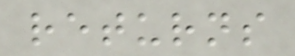returns
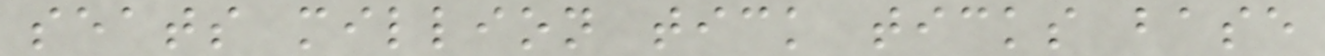seats million tick ticks base
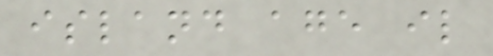island age il
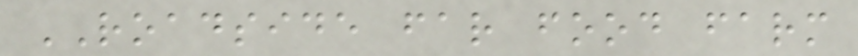ROADSIDE far food farm
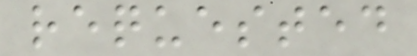requested
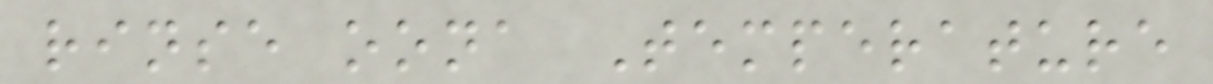rinse oona Temperature
